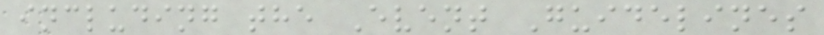including the Event Guidelines
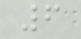6
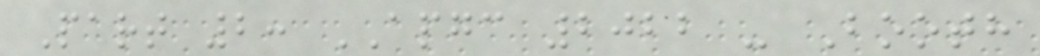Part 2: APGC 2022 - Booth
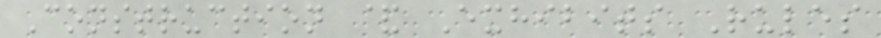Construction & Exhibits Rules
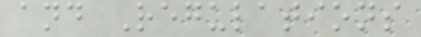and Regulations
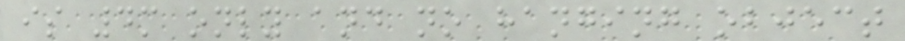is 4m only and no hanging object
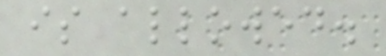is allowed.
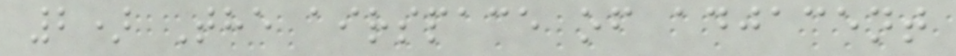2) The airspace of adjacent
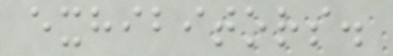exhibitors.
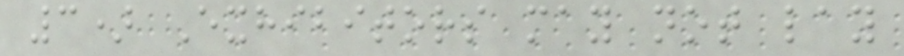3) Exhibitors may not lay
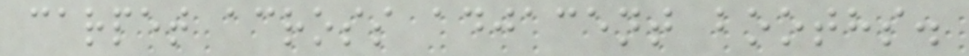carpet across adjacent booths.
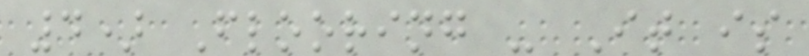4) Flooring - It is
